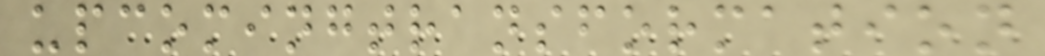upcomingtransformation
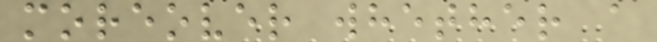moreover whether a
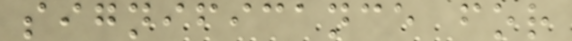significance for
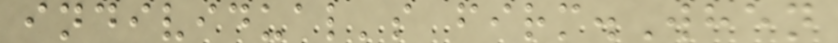individual's firm.When
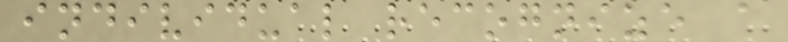individual recognize a
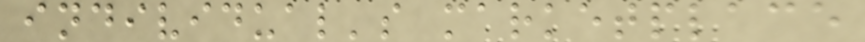individual's marketplace
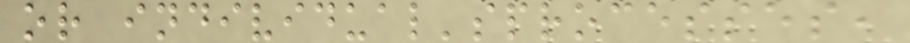or individual'sprocesses,
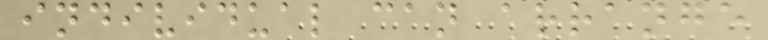individual can arrange
